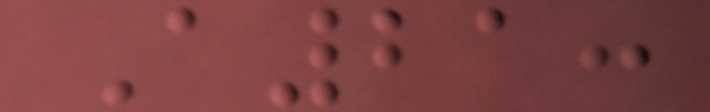A21:
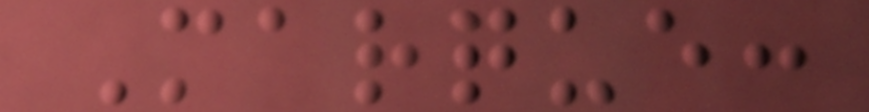Marque:
